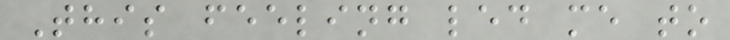This feeling led me to
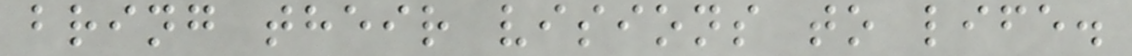bring their visions to life.
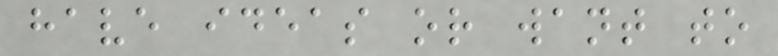have ideas or want to
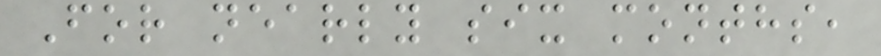For nearly six months,
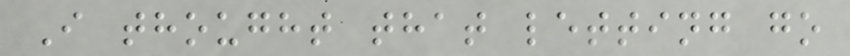I thought that letting go
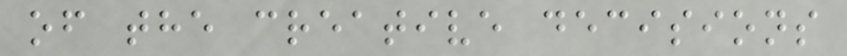of the creative decisions
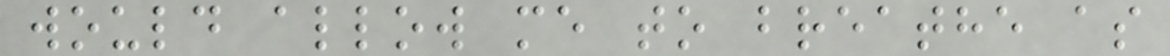would allow me to breathe as
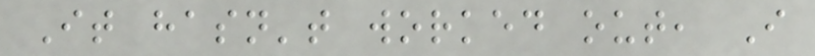It hasn't worked out, I
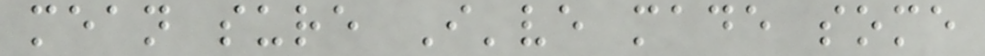mean sure I've made some
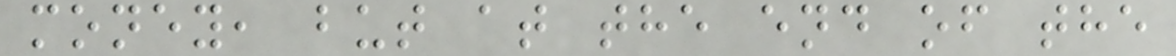money, but at the end of the
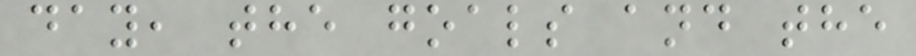day, the goals and the
